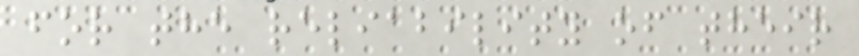for the reliability of their
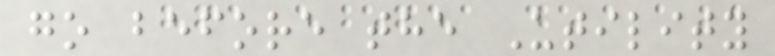go before the Utility
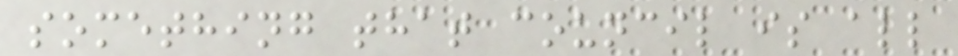something that council is all
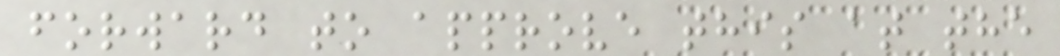forward to approve this at the
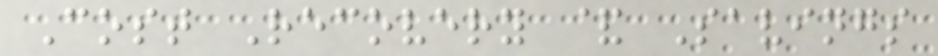Cost Recovery & Savings
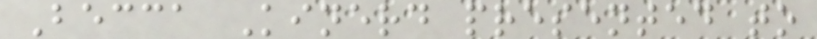Becca Kinerd presented to
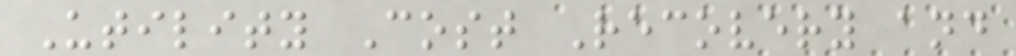Utility Cost Recovery and
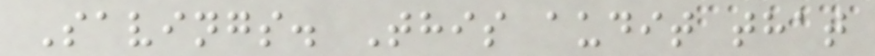Savings. This audit that
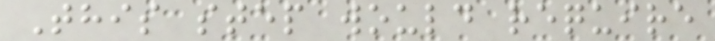This step would require
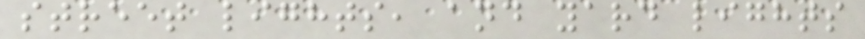street lights, and yard lights
